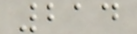214
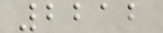2212
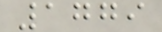1779
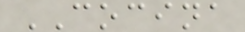COCINA
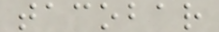tacobar
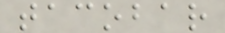tacobar
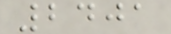2401
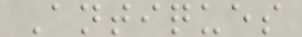Antiques
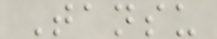Tansu
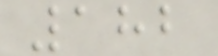182
